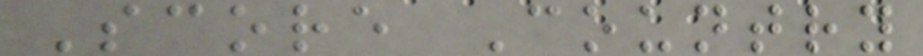Score Country
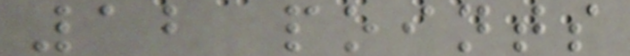12 points
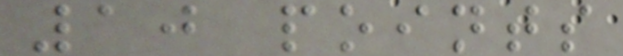10 points
